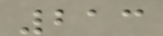213
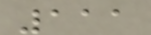111
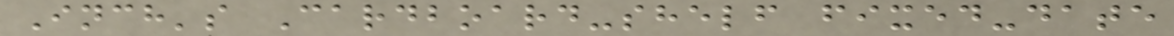Inch's Cardboard-shelf fixed-date
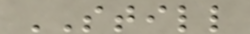STILL
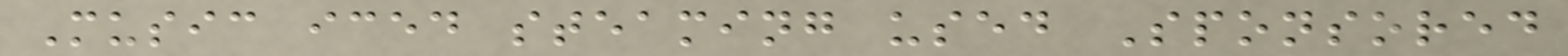Music iced steaming used Sponsored
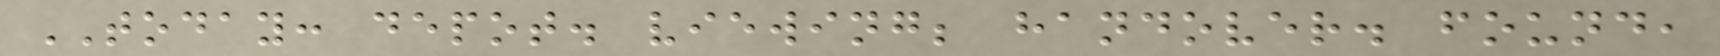TODAY: depot. viewing; handover. found,
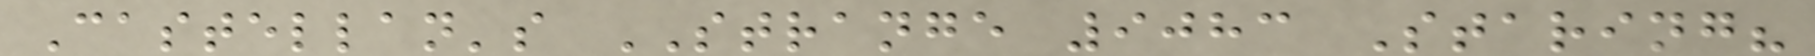Castellan's STRANGE 9083 Staring?
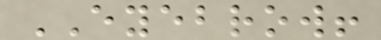EYEBROW!
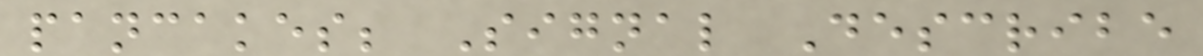pancakes; Signal Describe
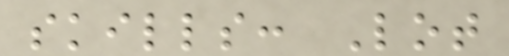skills: Lot
